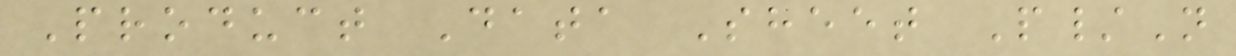Product Data Sheet P/N
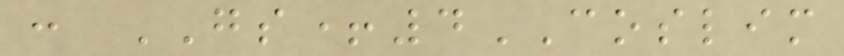: GS+4COSLIM
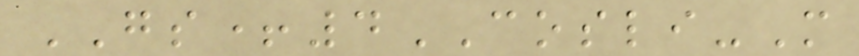GS+4COSLI-M
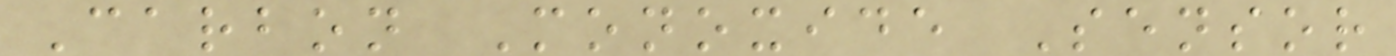Carbon Monoxide Sensor
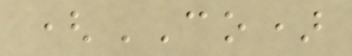(CO)
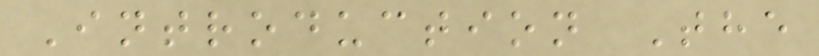Introduction The
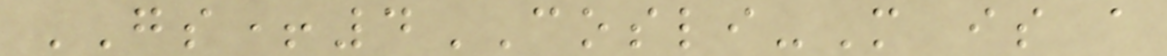GS+4COSLI-M is a
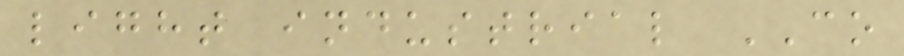light industrial CO
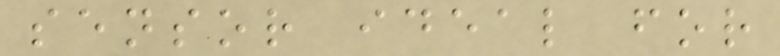sensor ideal for
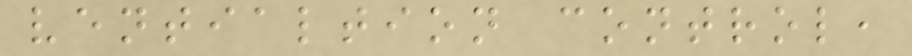ventialtion control,
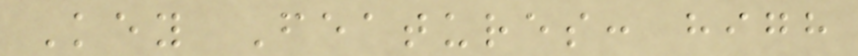Key Features: high
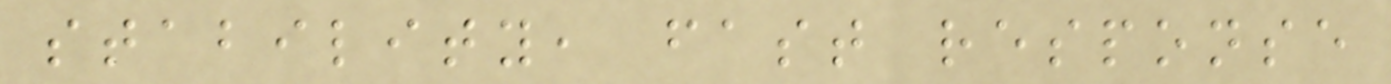stability, fast response
